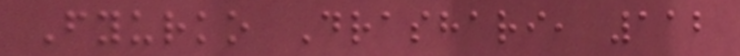Fyurko Drashari, 112
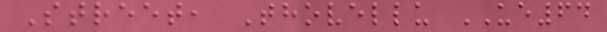Street, Thovellu UE64
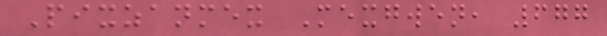Pixzanmex Mexgwen, 677
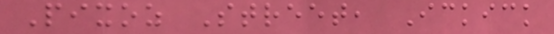Pixoz Street, Ickick
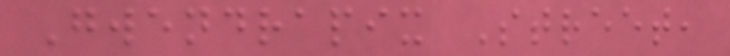Gwendrapix Street,
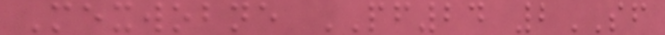Mexwobne PF24 2SF
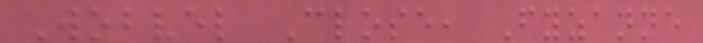Wobvel Close, Fyzanne
